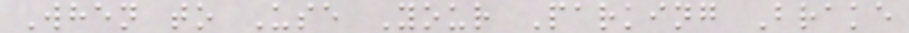When to Use Your Parking Brake
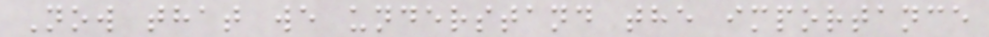Now that we understand the importance
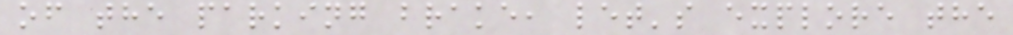of the parking brake, let's explore the
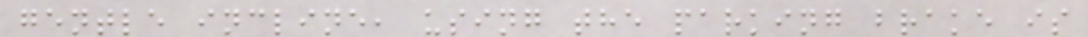gentle incline, using the parking brake is
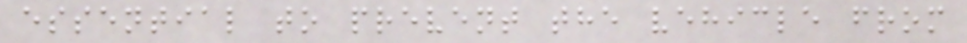essential to prevent the vehicle from
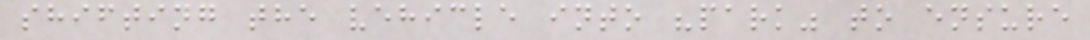shifting the vehicle into "park" to ensure
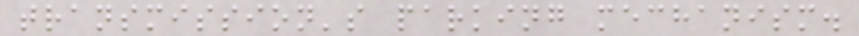transmission's parking mechanism.
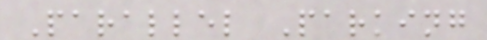Parallel Parking
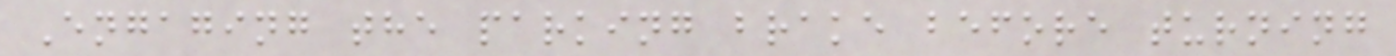Engaging the parking brake before turning
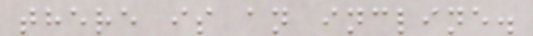there is an incline.
